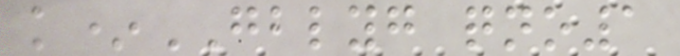k*GBLYG qno1
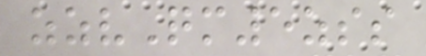zzvQm5zss
